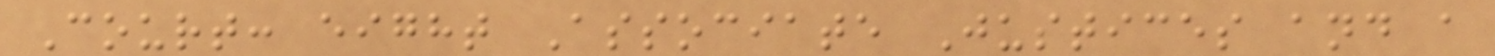Court: eight Associate Justices and a
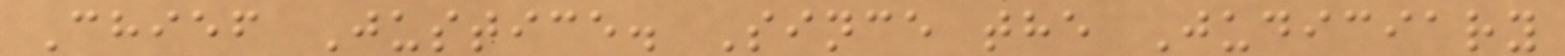Chief Justice. Since the Judiciary
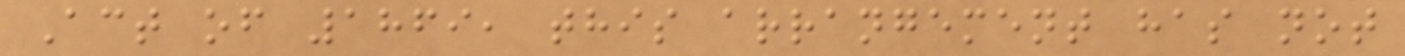Act of 1869, this arrangement has not
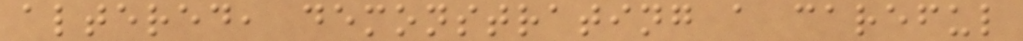altered, demonstrating a careful
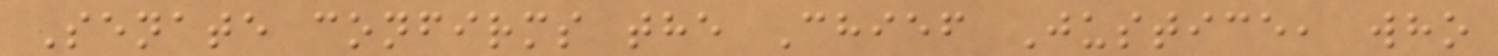Senate confirms the Chief Justice, who
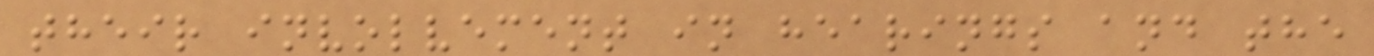their involvement in hearings and the
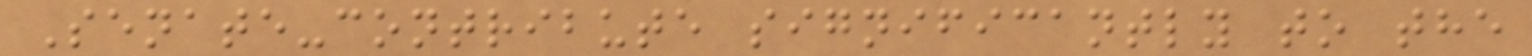Senate-contribute significantly to the
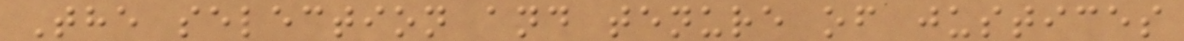The selection and tenure of justices
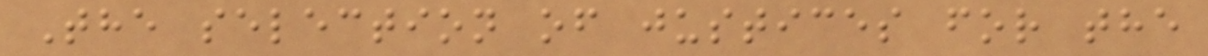The selection of justices for the
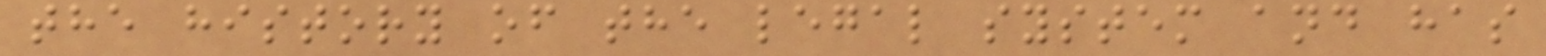the history of the legal system and has
